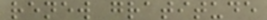renew gratitude
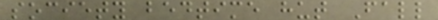society bedtime hut Fall
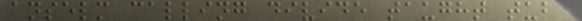anselm calling divide taught tuba
